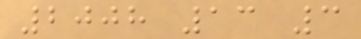2008 13 3
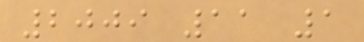2009 11 1
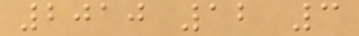2010 12 3
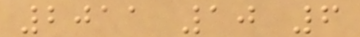2011 10 6
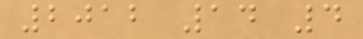2012 14 4
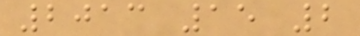2013 15 2
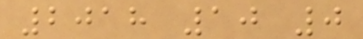2018 10 0
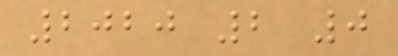2020 2 0
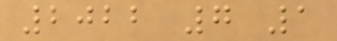2022 7 1
